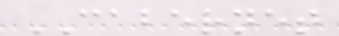CABERNET
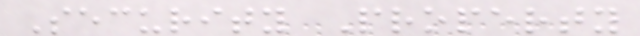Security Property
